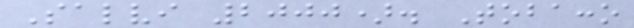Salvi 2000). Tobacco
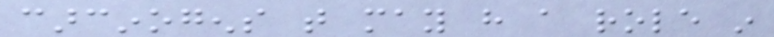carcinogens that may have a role in
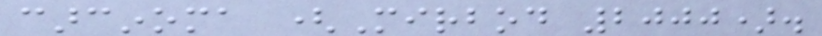carcinoma (Mirbod 2000).
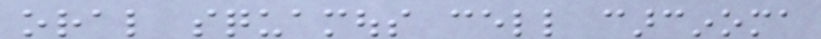oral squamous cell carcinoma
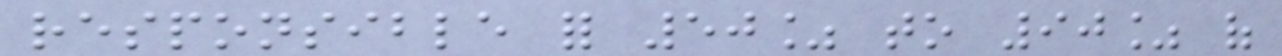responsible for 50% to 90% of
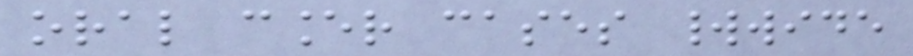oral cancer cases worldwide
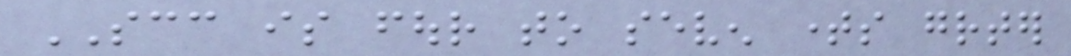SCC is four to seven times greater
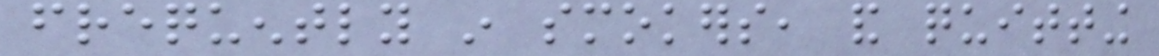frequently in smokers, and quitting
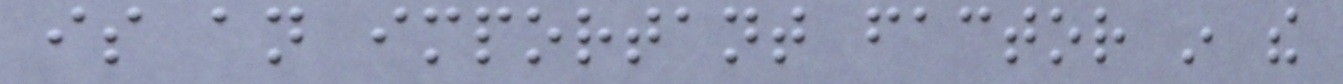is an important factor in the
